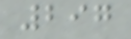297
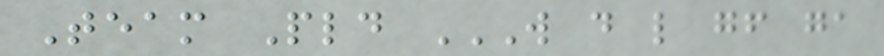Team Pld W D L GF GA
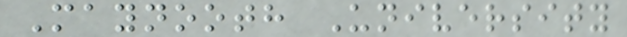Maynooth University
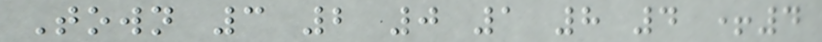Town 3 2 0 1 8 4 +4
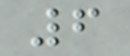6
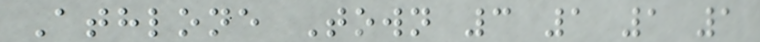Athlone Town 3 1 1 1
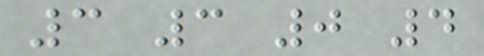3 3 0 4
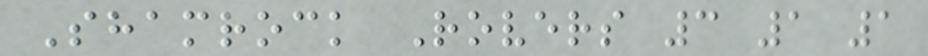Shamrock Rovers 3 1 1
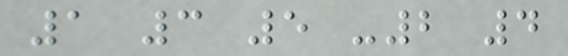1 3 5 -2 4
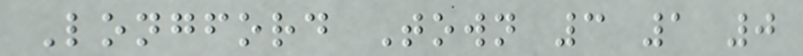Longford Town 3 1 0
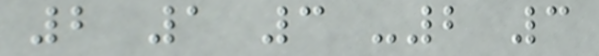2 1 3 -2 3
